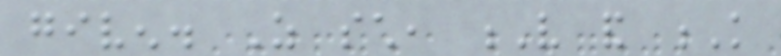given. As such, V and K
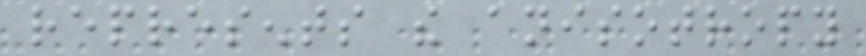represents the anisotropy
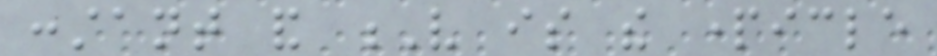constant and V is the particle
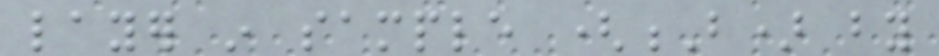layer in sample (B) by
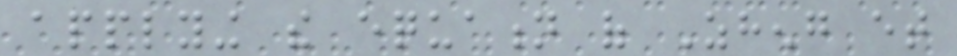applying the equation of Zheng et
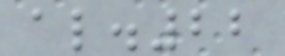al.22
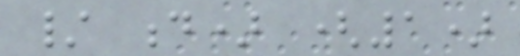/ d) (1)
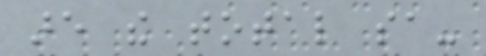are the total sa-
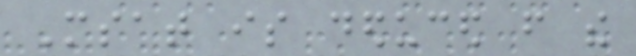Msat is deduced from the
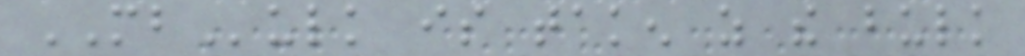MBulk is taken as the bulk
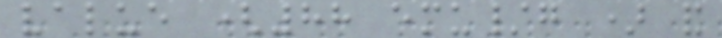value (88 emu/g ) and
